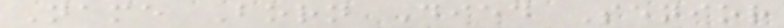Name Born Died Senior
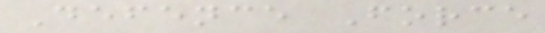Defence Force
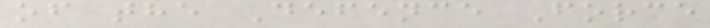of the Defence Force
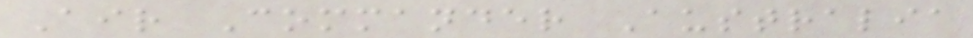Air Commander Australia
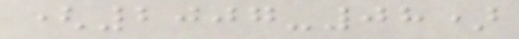(2007-08)
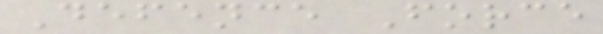Defence Force
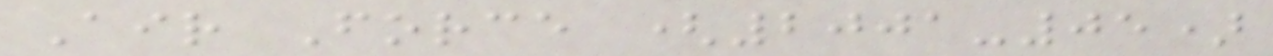Air Force (2001-05)
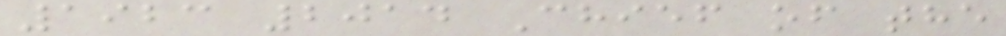1923 2014 Chief of the
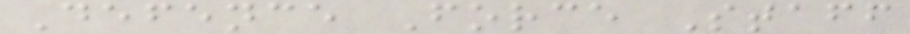Defence Force Staff
